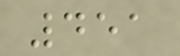451
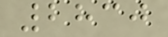2830
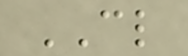CL
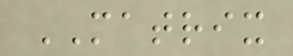MATRIX
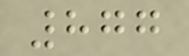877
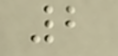2
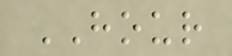HOUR
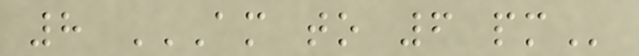8 AM TO 6 PM
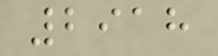2918
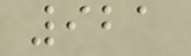921
